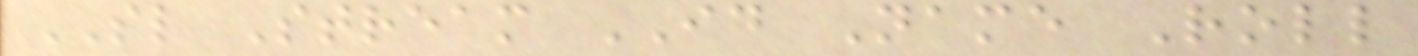SL Stream ID Name Roll
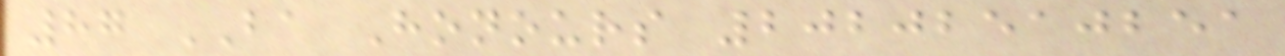87 BA Honours 20202510251
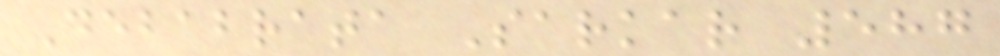Debabrata Sarkar 587
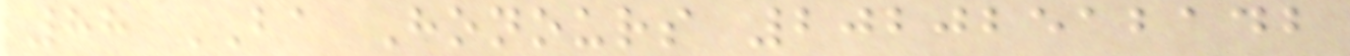88 BA Honours 20202512142
